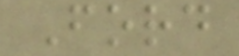Ford
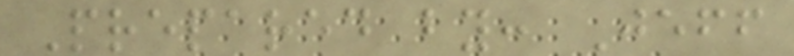Prepared by: Jeff
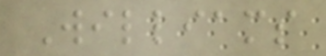Williams
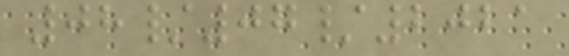08/07/2021
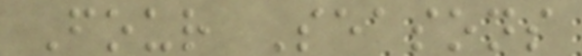Four Seasons
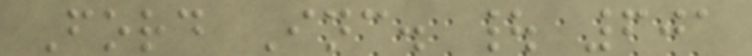Ford Inc. | 601
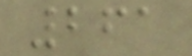261
